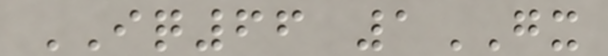IQ66 1GX
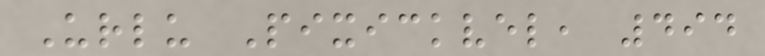Urlu Pixickvel, 494
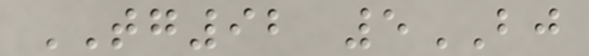TG92 5BJ
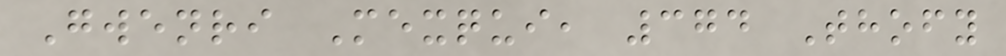Gwenri Mexqui, 374 Thofy
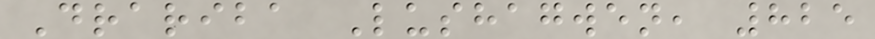Drariba Lushagwen, 825
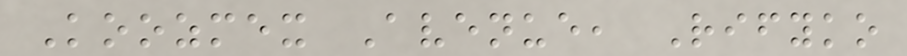Koozmex Avenue, Rifyko
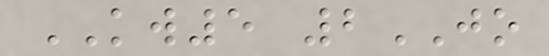KW5 2JO
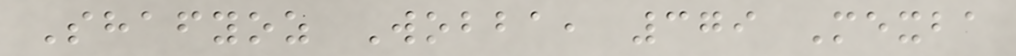Shafyoz Wobba, 379 Mexba
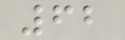62
